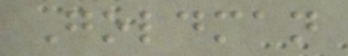Goldman
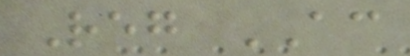Reg AC
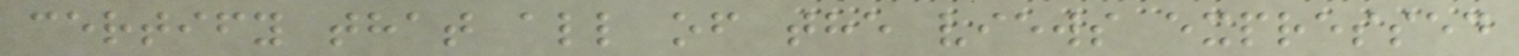certify that all of the views expressed
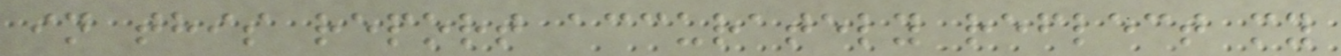in this report accurately reflect my
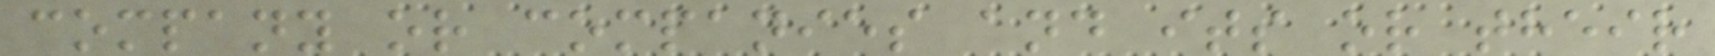company or companies and its or their
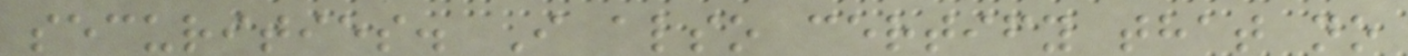securities. I also certify that no
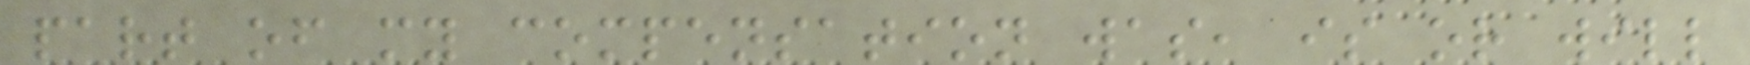part of my compensation was, is or will
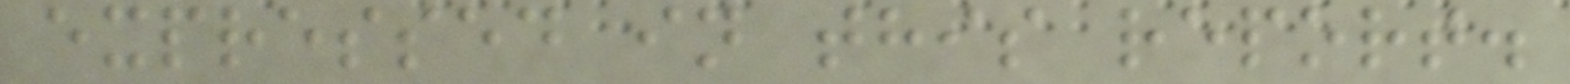expressed in this report.
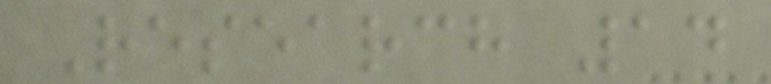Research 14
